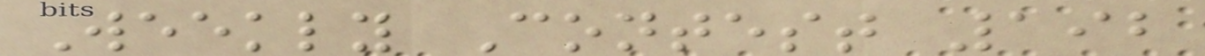Weekly Contest 192
